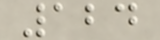124
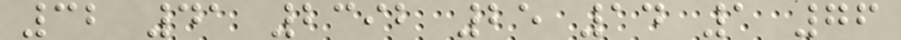32 41 2392 25 14 1 76
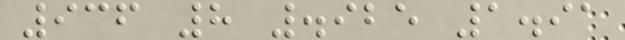936 8 .925 1.91
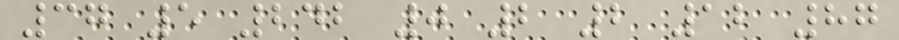37 5 242 0 2 2 12 87
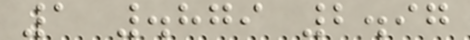1 .879 2.97
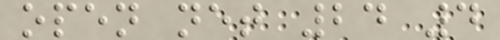open net 24 4
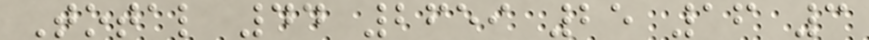Total 44 2659 25 16 3
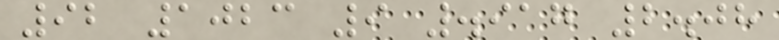92 1023 9 .917 2.08
